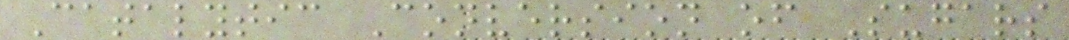Catalytic Conversion of Sugars
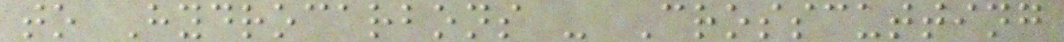to Hydrocarbons - Crosscutting
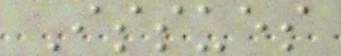Issues
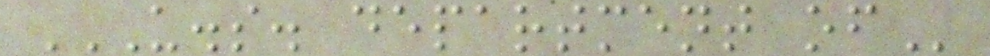U.S. DEPARTMENT OF
